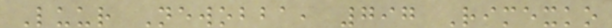Luur Newobba, 797 Rimexko
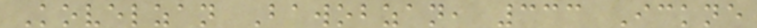Kovelzan Bawobzan, 333 Ickne
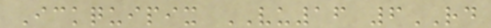Ickquipix VU16 6RD
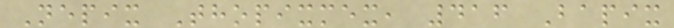Nepix Thopixmex, 416 Bapix
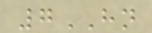7HN
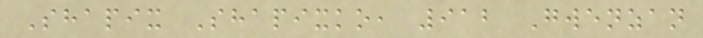Shapix Shapixko, 912 Gwenzan
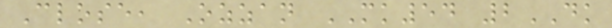Close, Ozzan MK54 2DK
